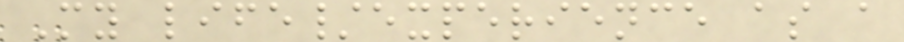My life/experience as a
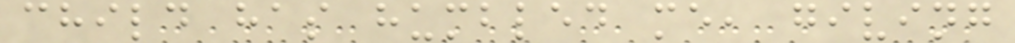child has humbled me, giving
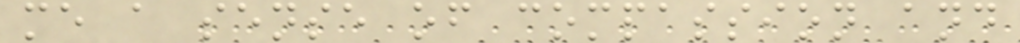me a sense of compassion and
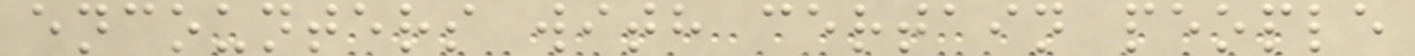encounters with certain people
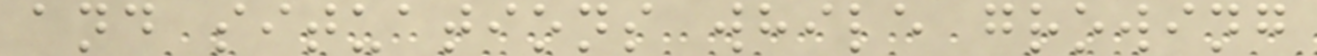and situations while growing
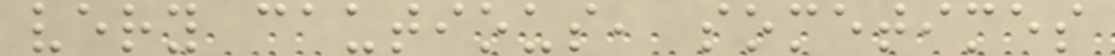very cautious, sometimes
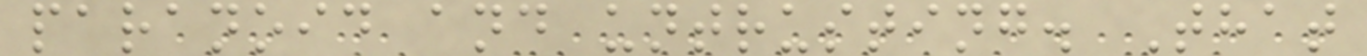paranoid and untrusting. That
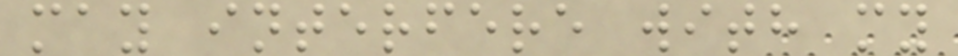may interfere with my
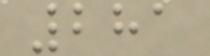281
